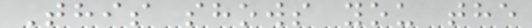This shows you the
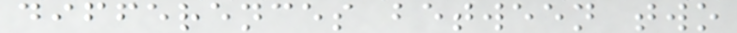differences between two
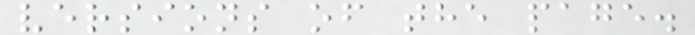versions of the page.
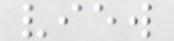view
